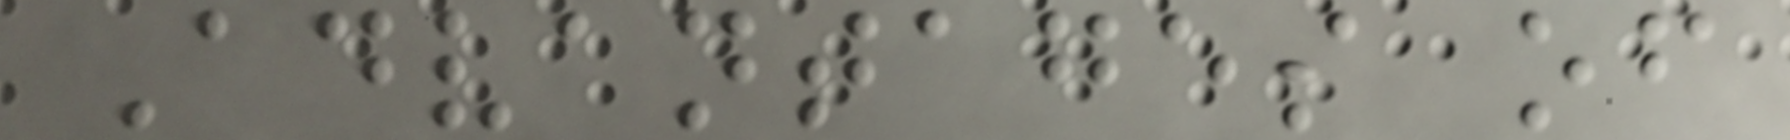Advantages of
